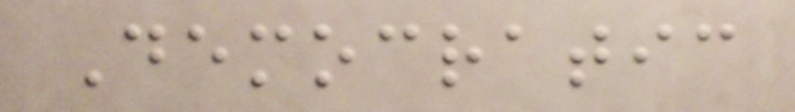Democratic
